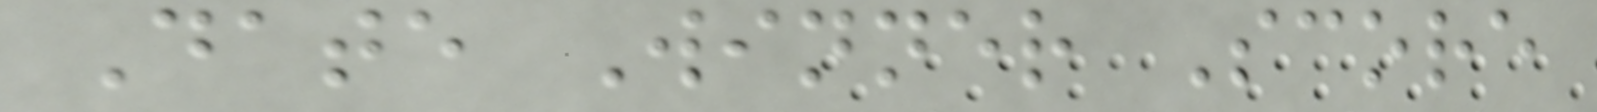Date Winner Score
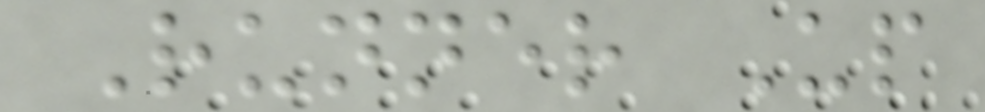Runner Up
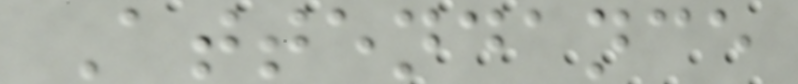Attendance
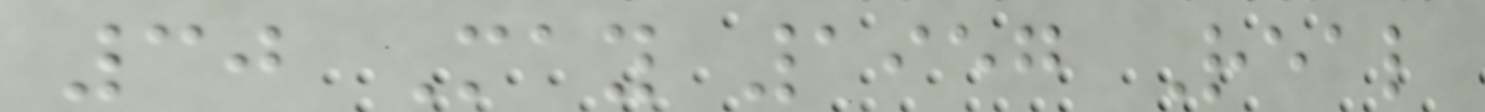30 May 1957 Real
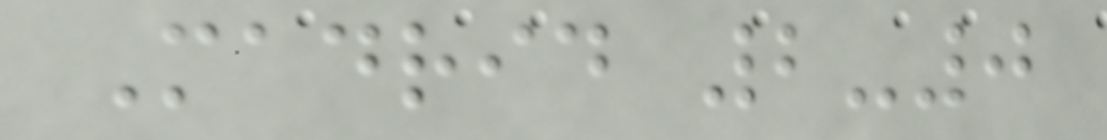Madrid 2-0
